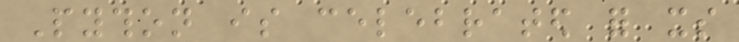Python is celebrated for its
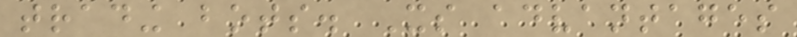trading bots. Its advantages
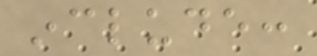include:
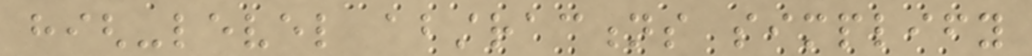high-level abstractions simplify
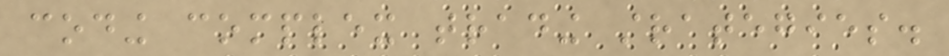coding complex trading strategies.
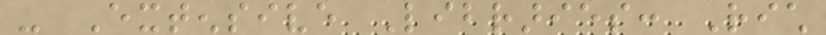- Extensive Libraries: Rich
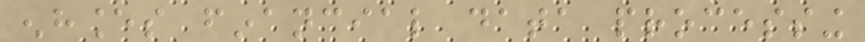enhances financial data processing
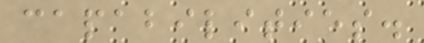capabilities.
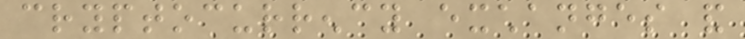cryptocurrency exchanges and
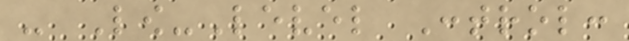- Low-Level Control:
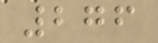276
